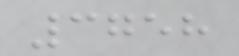3758
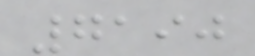7190
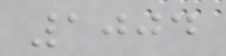1004
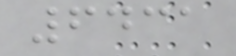6431
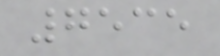7535
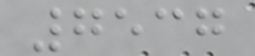7537
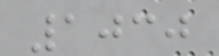1030
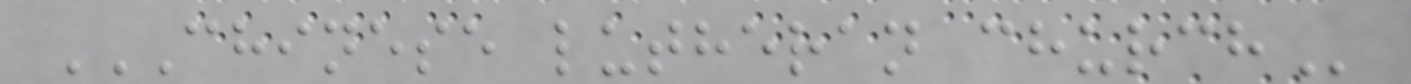CHINESE LUTHERAN CHURCH
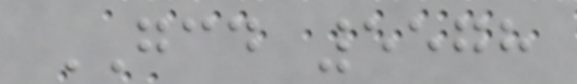GCD 5578
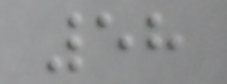58
